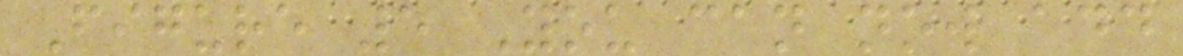Figure 5 You can now add
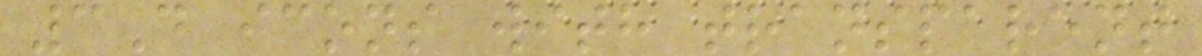3D icons with transparent
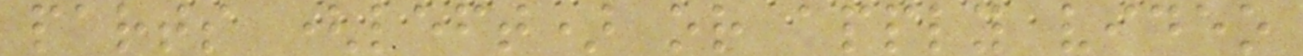parts (left) or apply video
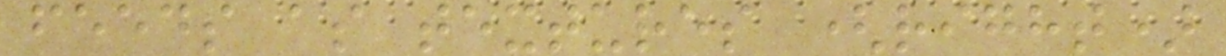feeds as textures (right)
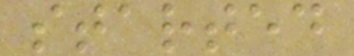started
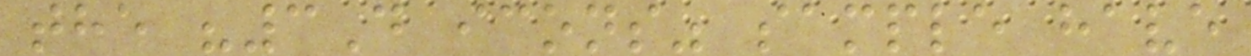the "3D icons" sample have
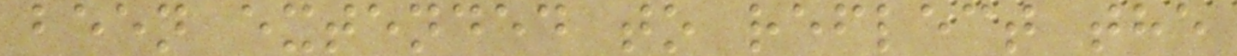been extended to reflect the
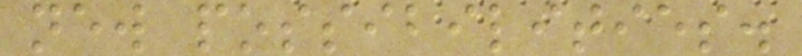new possibilities.
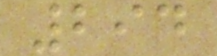294
